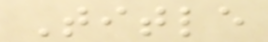Title
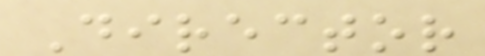Director
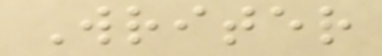Writer
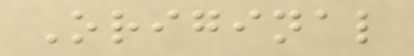Original
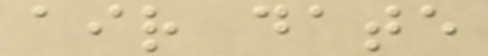air date
